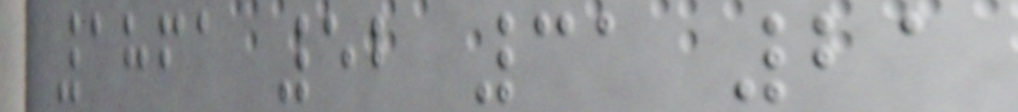1861 52 31 21
